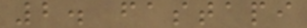2. fastapi
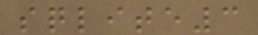sqlite3
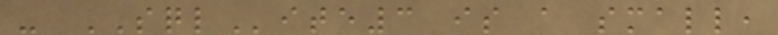- SQLite3 is a small,
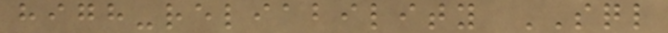high-reliability SQL
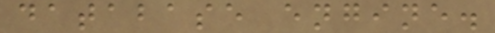database engine.
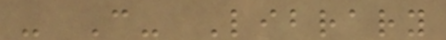- C- Library
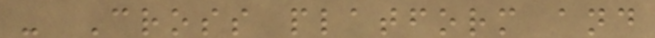- Cross platform and
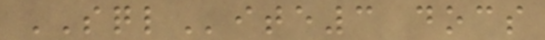SQLite3 docs
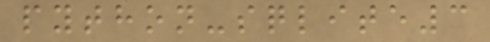python-sqlite3
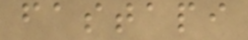fastapi
